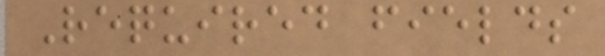Required fields
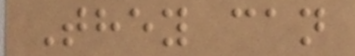They can
